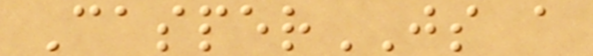CasperJS a
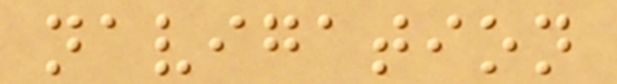navigation
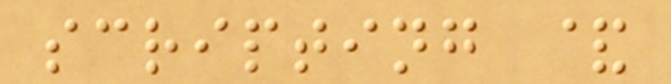scripting &
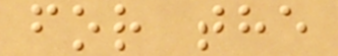for the
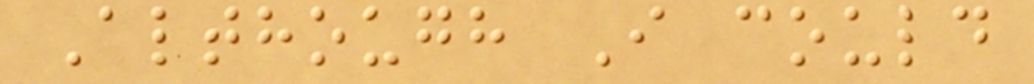Although I could
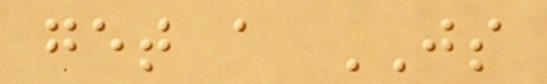get a JS
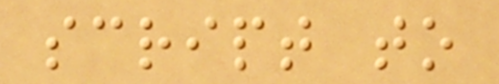script to
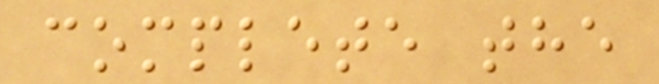complete the
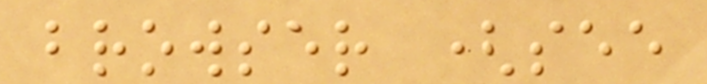browser (see
